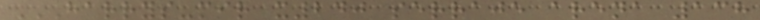HARRYS-MIR X240 SERRAJE ARENA 138
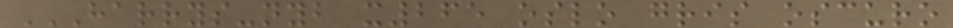HARRYS-NYB X265 OSLO GRIS OSCURO
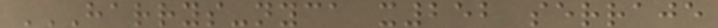HARRYS-NYCA X252 SERRAJE
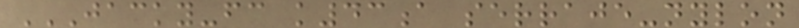JACKY-FC K43A SERRAJE-NYLON
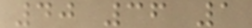40 36 1
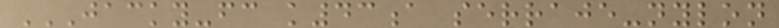JACKY-FC K43A SERRAJE-NYLON
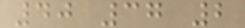40 37 2
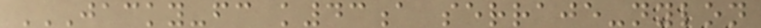JACKY-FC K43A SERRAJE-NYLON
